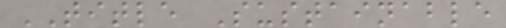TITLE Sustainable
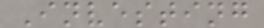Investing
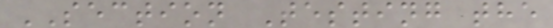SECTION Testing the
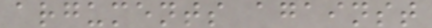arguments against
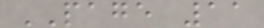PAGE 11
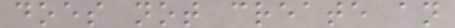does not create an
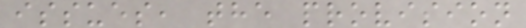issues, the provision
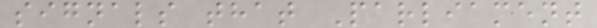signals that Parliament
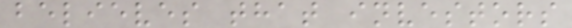believes that investors
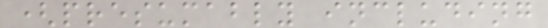(presumably including
